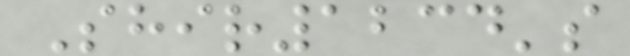Shir1234's
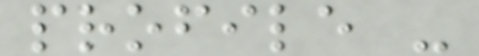profile -
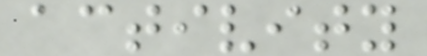activity
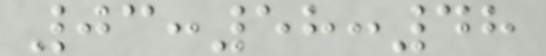03:58:48
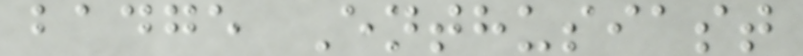badge Enthusiast
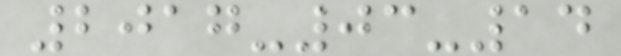2017-03-14
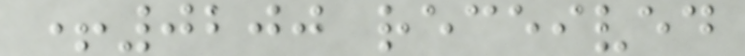+0200 received
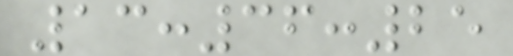13:36:25
